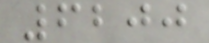6200
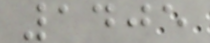1405
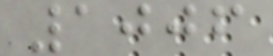1006
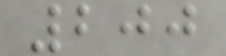200
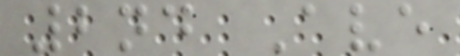2nd Ave
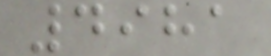4981
